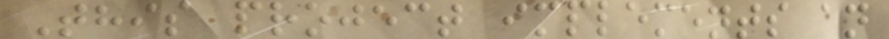This project implements an
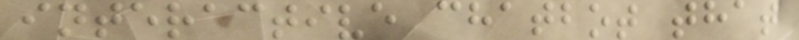interactive chatbot that
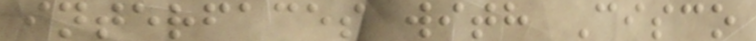interfaces with Cisco
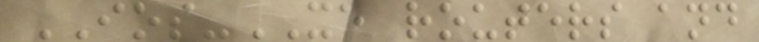IOS-XE routers and
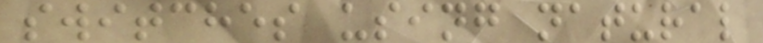switches using natural
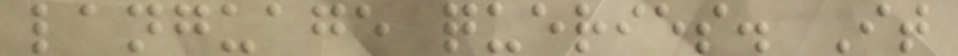language queries. It
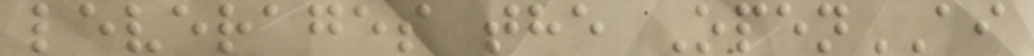leverages the OpenAI
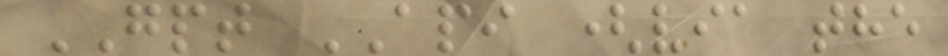GPT API (via the
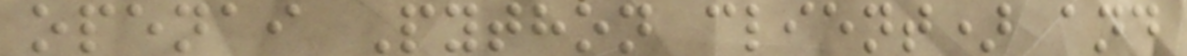openai Python client) and
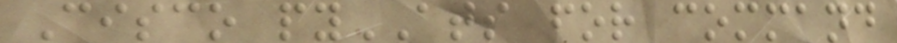Cisco pyATS for command
